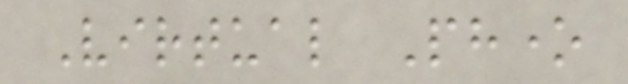Virtual Phone
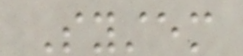System
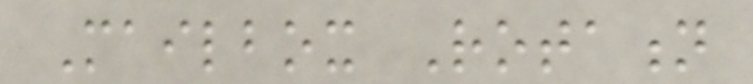Mailbox Rotation
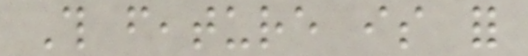This feature is for
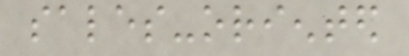sales-oriented
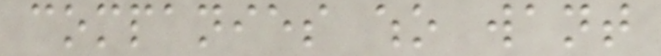companies who want
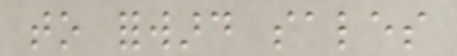to forward sales
